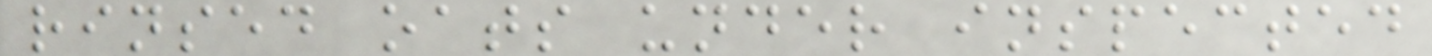rinsed oats under inspected
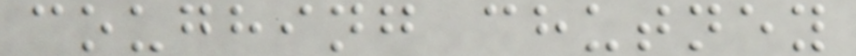coughing chutney
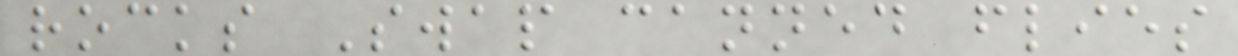rocks Swap canned flies
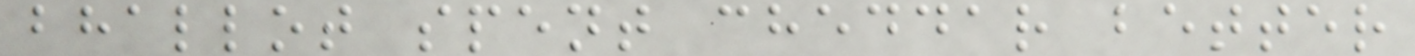bhallot spent cheddar better
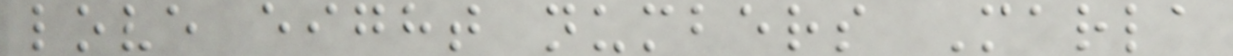love eight numbers Marla
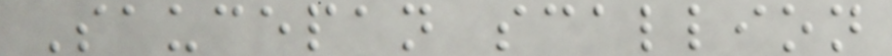Saucepan scallion
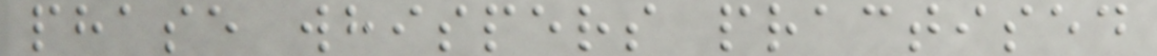phase whispers practised
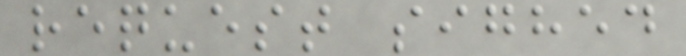request sighed
